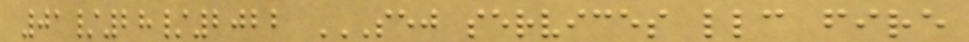01/28/2022 SEJ SERVICES LLC FIRE
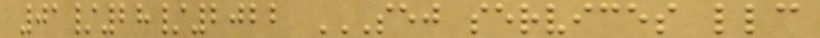01/28/2022 SEJ SERVICES LLC
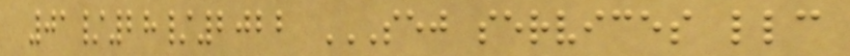01/28/2022 SEJ SERVICES LLC
